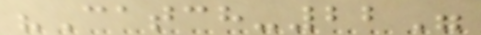"Catch-22"
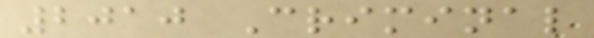2010 Criminal
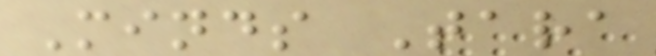Minds Tara
